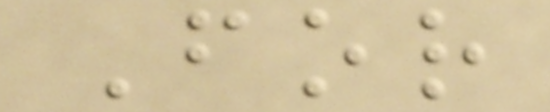For
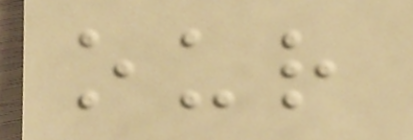our
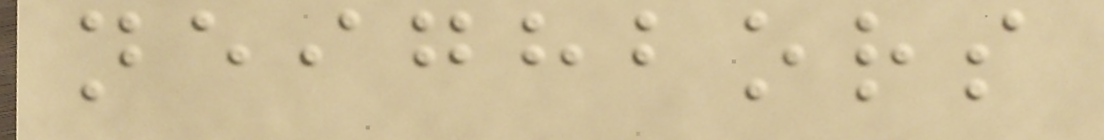neighbors
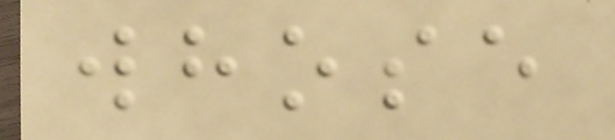whose
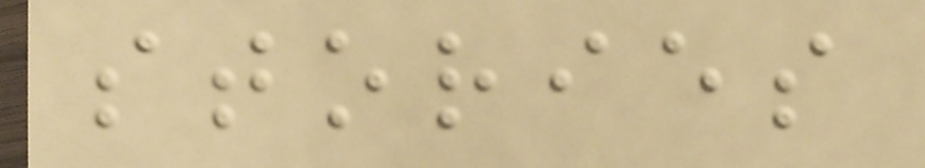stories
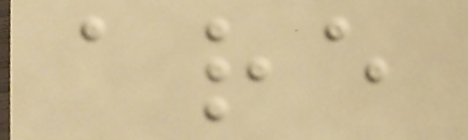are
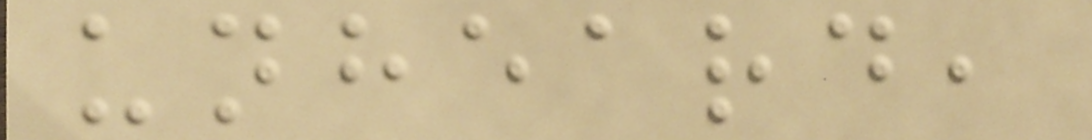unheard,
